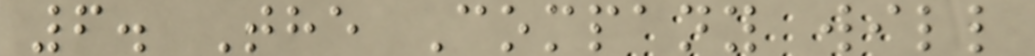6. The Company will
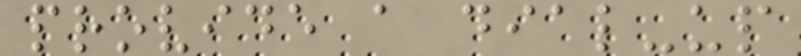provide a dial-up
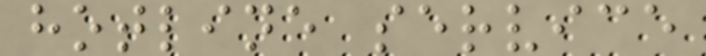hotline service
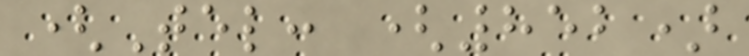(Tel: (852)
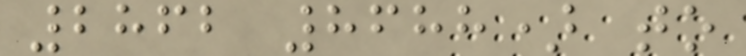2862 8688) to
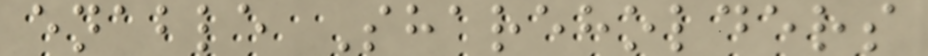enable Shareholders
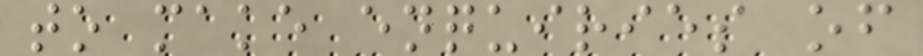to make enquiries of
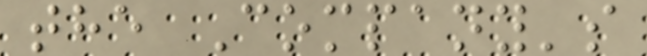the Company's
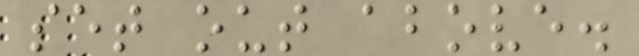set out above.
